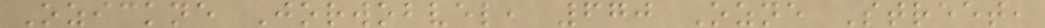Ozickne Jorwobvel, 670 Ozne Street,
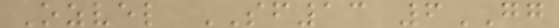Ozvel SF13 6GG
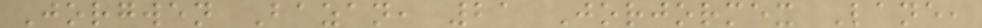Jorgwen Bazan, 21 Jorjormex Lane,
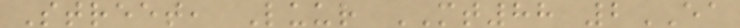Street, Luur MT88 2EA
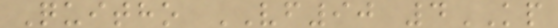Quitho VF90 4KP
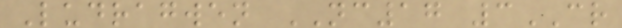Ludragwen NC17 3CR
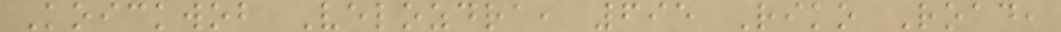Koickwob Velozdra, 695 Riko Road,
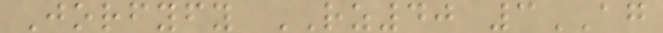Jorfyfy RZ40 3AG
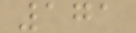171
